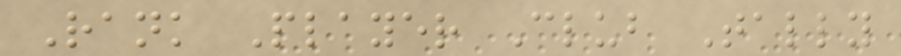Rank Player Club Tally
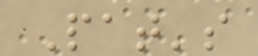Pat's
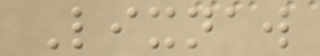Lixnaw
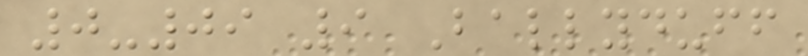0-09 9 Ballyduff
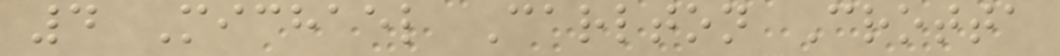4 Michael Carlton Crotta
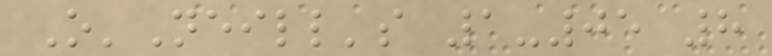O'Neill's 1-05 8
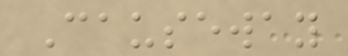Causeway
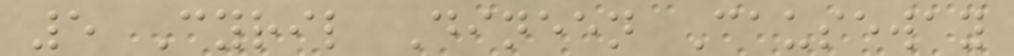5 Cyril Dineen Causeway
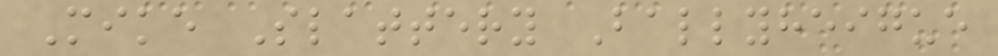Mike Slattery Ballyheigue
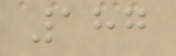187
